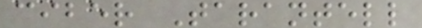ciber Tarantell
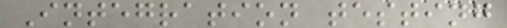Integration testing
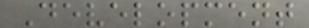Development
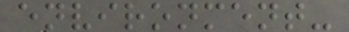environment-
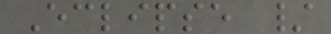Eclipse /
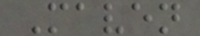Maven
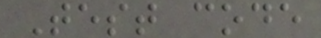Test code
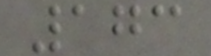173
